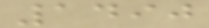1490
